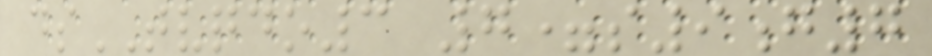dsTVQDO3 7=s9g7
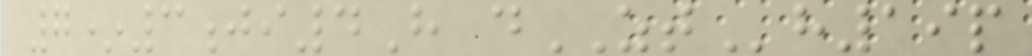7*3ji4H dZTh19p
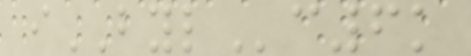iBYLc6k
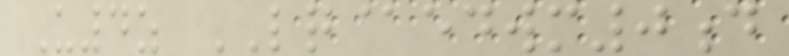U4z LQ@edwm0d
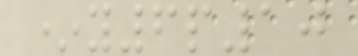*y6p10
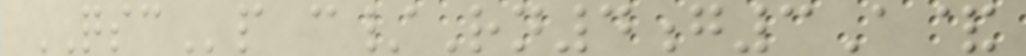QSCp c/Rn4g3A&
